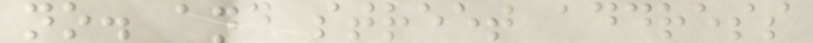no. and street address
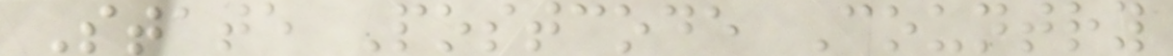State Postcode Country
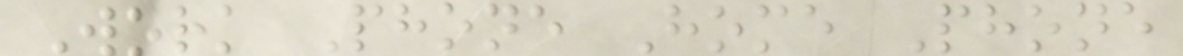Work Phone Home Phone
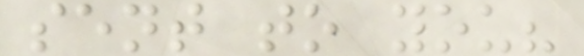sent to you?
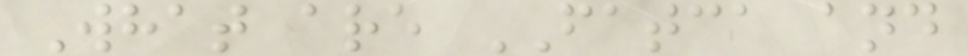What are FATCA and
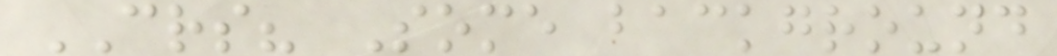CRS? Some background
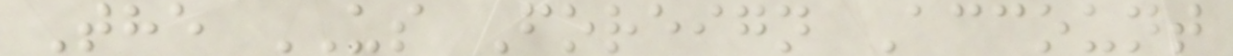The US Foreign Account
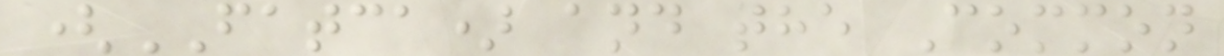(FATCA) and the Common
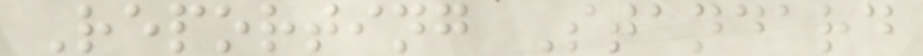Reporting Standard
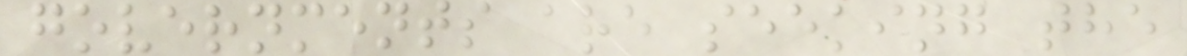governments are seeking the
